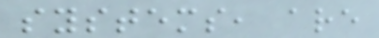systems, are
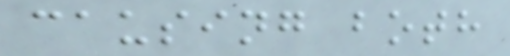causing both
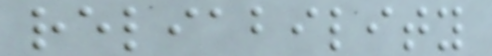reliability
